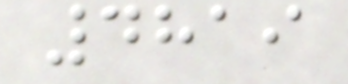4819
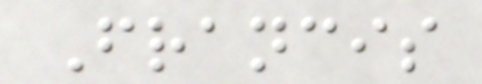Francis
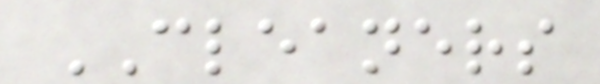CLEANERS
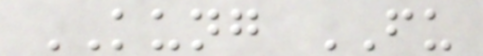KUNG FU
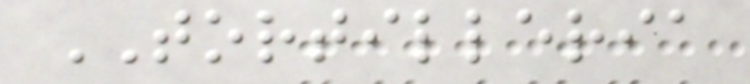TORTILLERIA
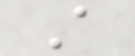A
